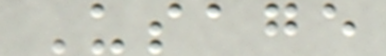Usage
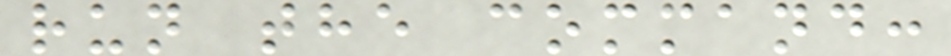run the command:
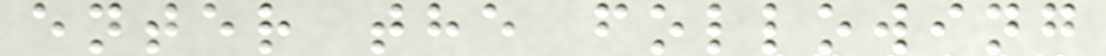enter the following
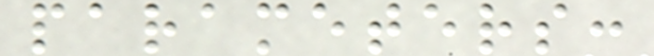parameters:
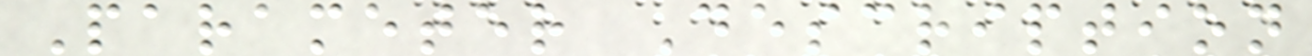Parameter Description
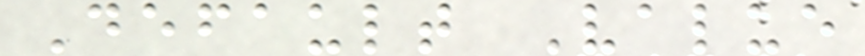Default Value
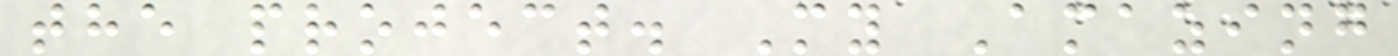the project. My Amazing
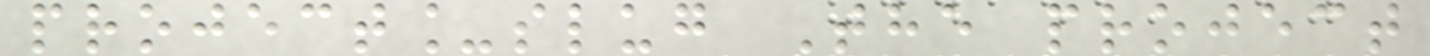project_slug The project
